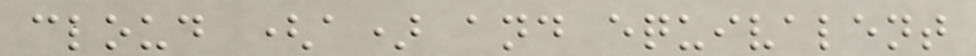cloud (a) and equivalent
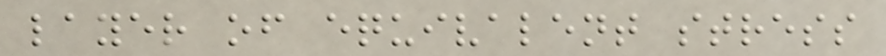layer of equivalent stress
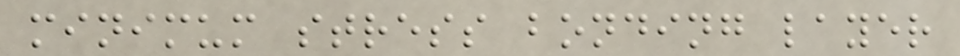minimum stress bonding layer
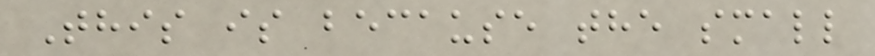This is because the small
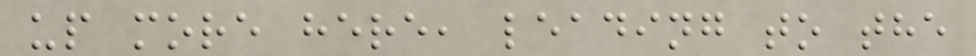up more here, leading to the
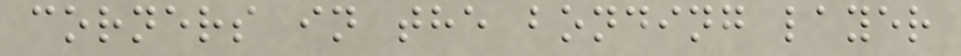corners in the bonding layer
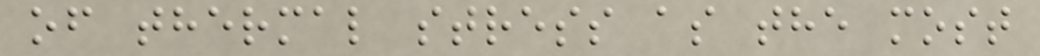of thermal stress as the most
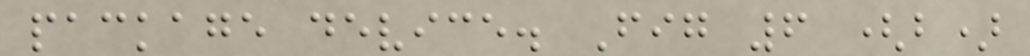package device. Fig 6 (b)
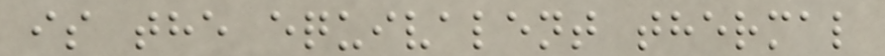is the equivalent thermal
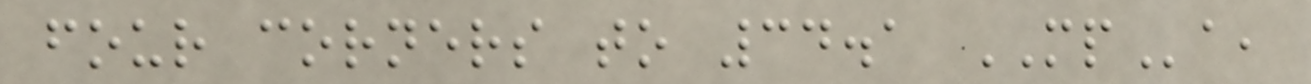four corners to 34.1 MPa,
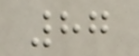87
